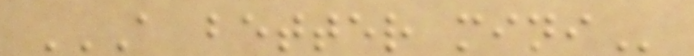A BETTER MINI
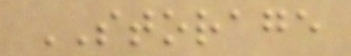STORAGE
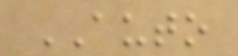AUTO
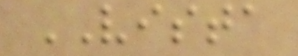VISTA
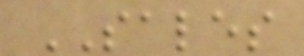SALES
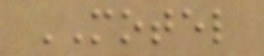MOTEL
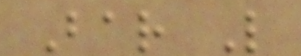Bar L
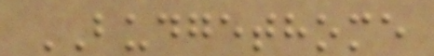BUDGETHOME
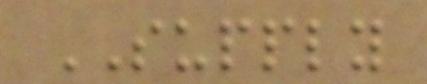SUPPLY
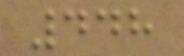448
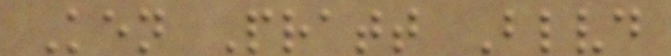Ken Pratt Blvd
